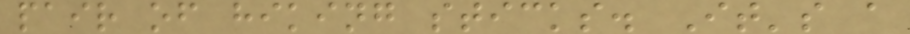pair of hiking sticks. It's a
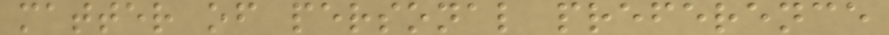matter of personal preference
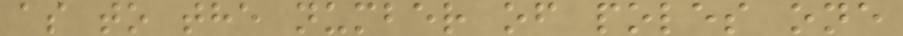as to the number of poles one
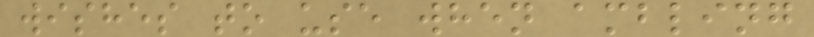wishes to use when ambling
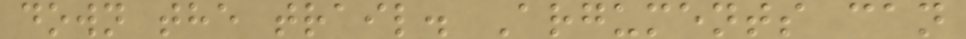down the trail. Arguments can
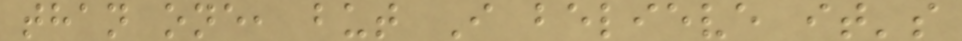than one, but I believe it's
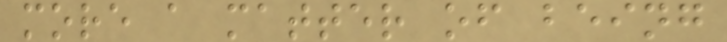more a matter of being
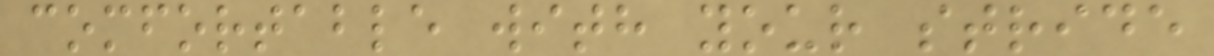comfortable with your stride
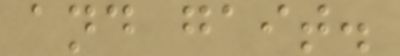and gait.
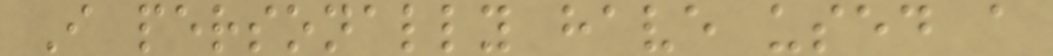I personally have used a
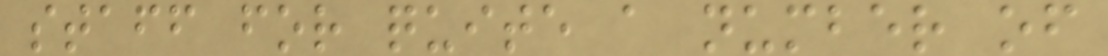staff for quite a number of
